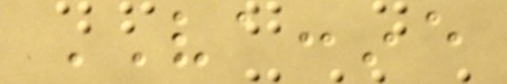VACCINE
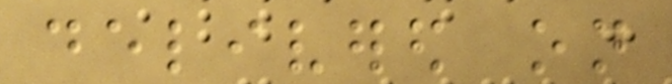delivered on
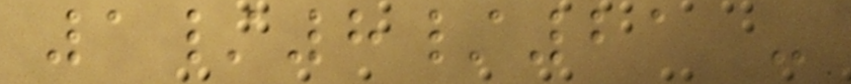1/8/21 -
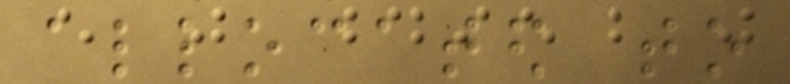allocated to
